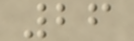26
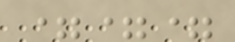===
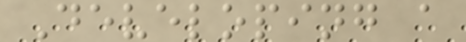Developing a
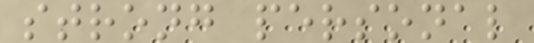strong personal
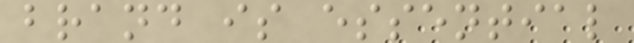brand is essential
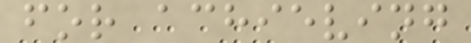for achieving
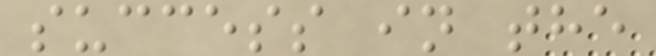success in the
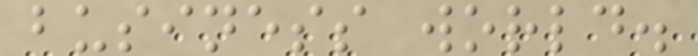business world.
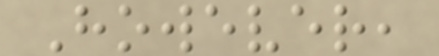However,
